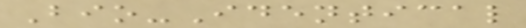Bio-Identical
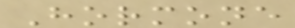Hormone
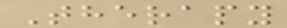Therapy
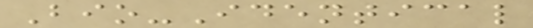Bio-Identical
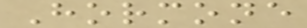Hormone
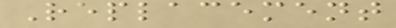Replacement
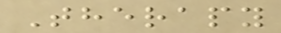Therapy
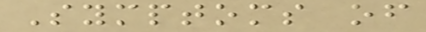Symptoms of
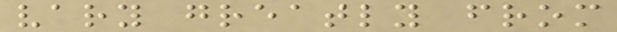vary greatly from
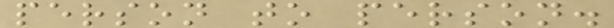person to person.
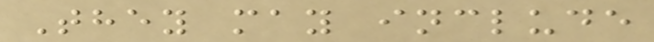They may include
